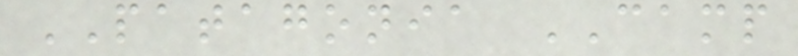PATAGONIA CAMP
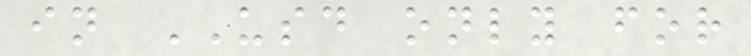in USD only for
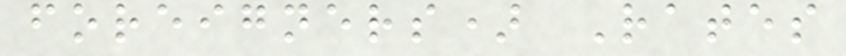foreigners) Rates
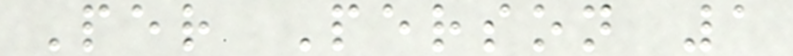Per Person 1
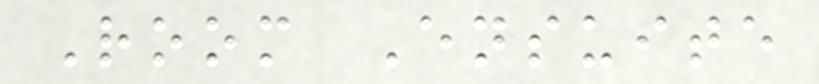Room Ensuite
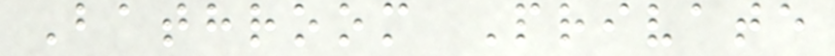Bathroom Private
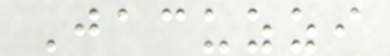Jacuzzi
